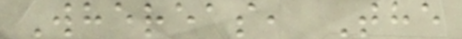Whereas, The
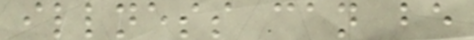illness can be
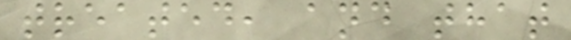treated, and that
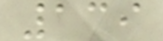139
